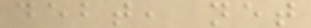debt, net
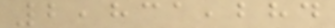2,831,284
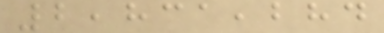2,831,284
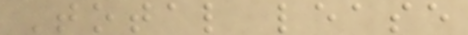Total lease
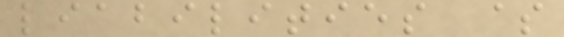liabilities $
